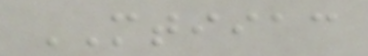MTIIAC
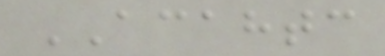ACAHTC
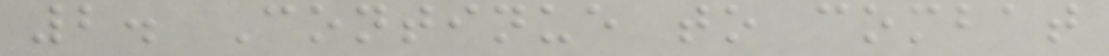2. Continue to combat
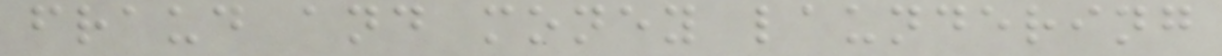fraud and money laundering
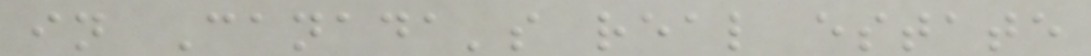in Canada's real estate
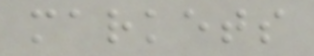markets
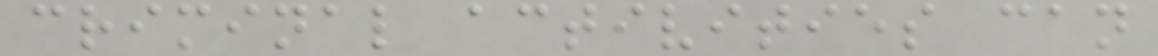criminal activities can
